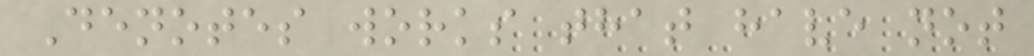Denotes works that have not
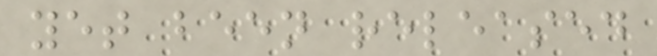yet been released
